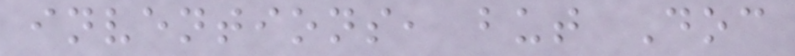inventions, but Doc
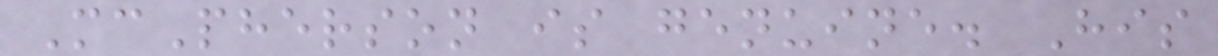McPherson is genuine. His
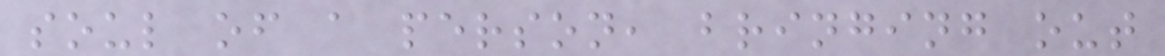soul of a person, bringing out
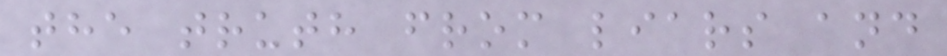the truth from liars and
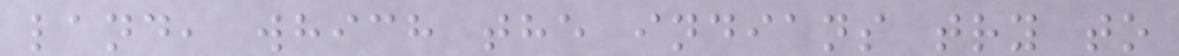land, which the indians try to
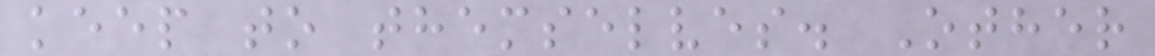keep to themselves. Other
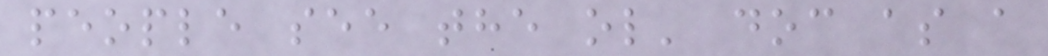people see the ol' doc as a
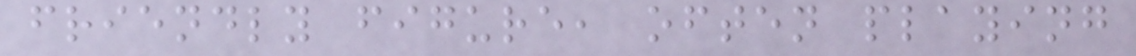friendly figure, often playing
